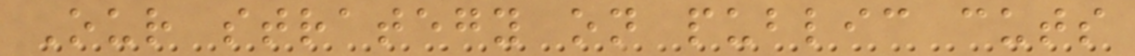Our strategy on public cuts
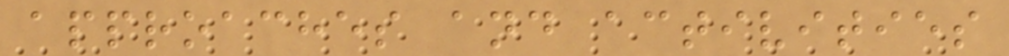approaches and activities
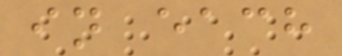in each
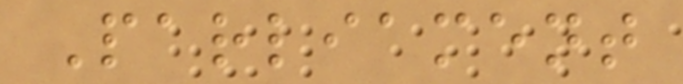Parliament
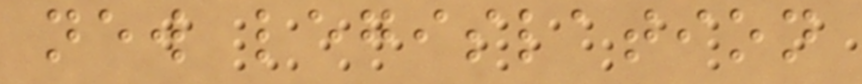new legislation
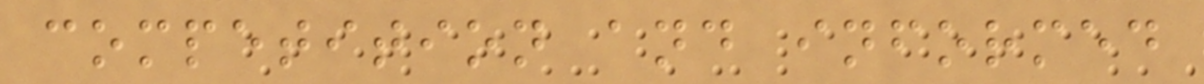competition and informed
